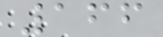166
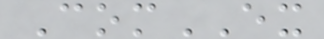ComEX
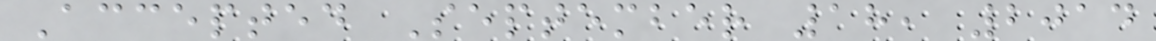Accepted September 18, 2014
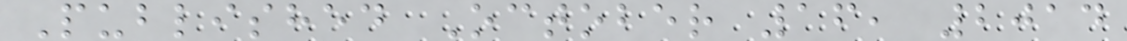Published October 16, 2014
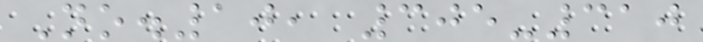No.10, 305-310
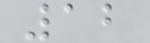12
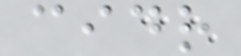cidr
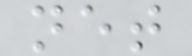net
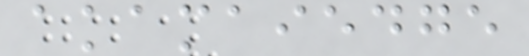akamaiedge
